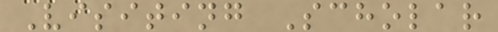Visiting Scholar
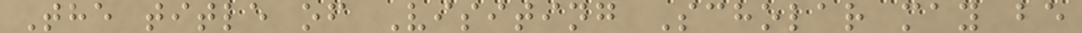The title of Visiting Scholar may be
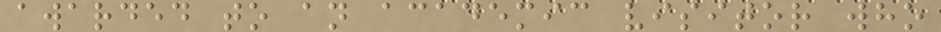awarded to an academic visitor who
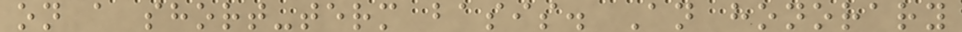on a short-term basis. An honorary
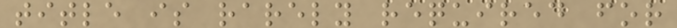title is rarely required for
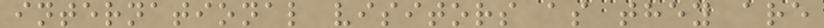international visitors as they are
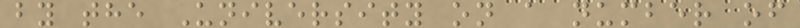by the University on a number of
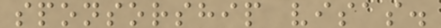sponsorship visas.
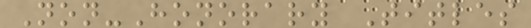Non-Honorary Titles
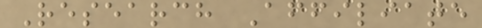Research Affiliate
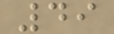49
